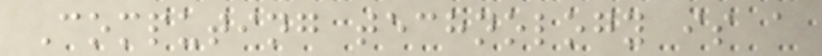Computing technology is a
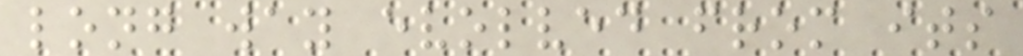long way evolved from its
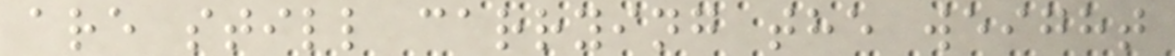are still carrying the weight
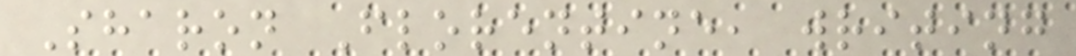Sharon Florentine, writing
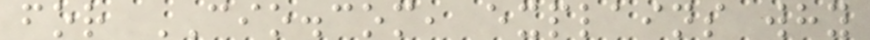for CIO.com, explains why
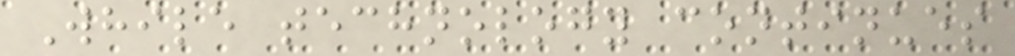While technology continues
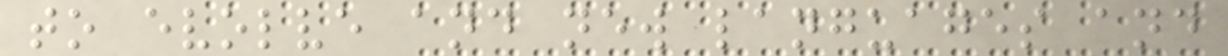to evolve and new languages and
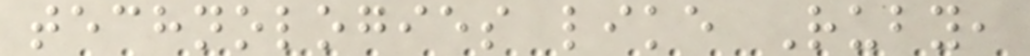technologies like Ruby,
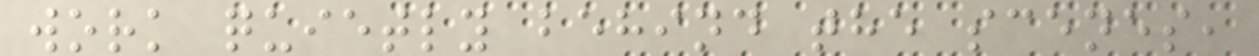work quietly behind the scenes,
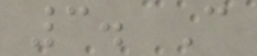3. C
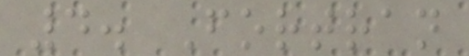4. Fortran
